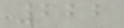222
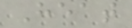Heat
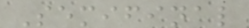Semifinal
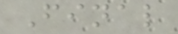Final
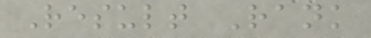Result Rank
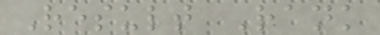Result Rank
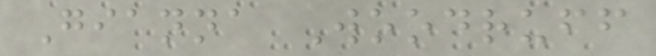Gianna Woodruff
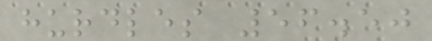hurdles 56.50
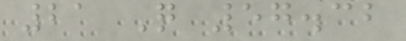21 Q 57.32
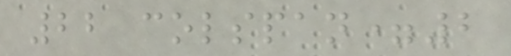22 colspan=2
